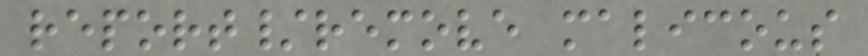report/remove malicous
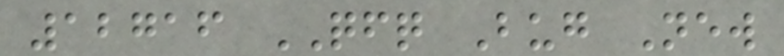12716 QFQ Bug New
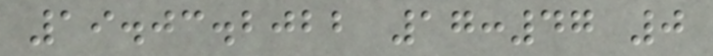19.03.2022 17:47 0
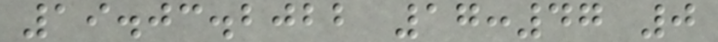19.03.2022 17:47 0
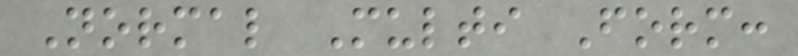Normal Multi Form:
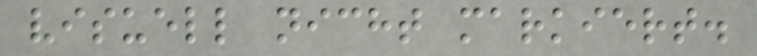visuell nicht markiert.
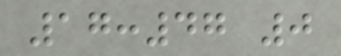17:47 0
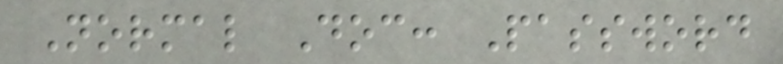Normal Doc: Password
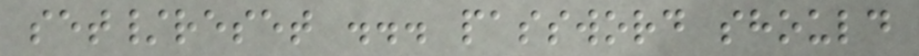set/reset ... password should
